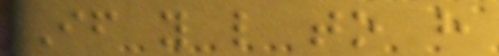If you like to have
